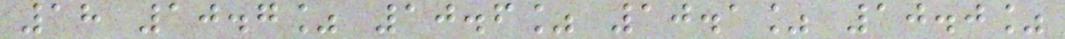18 10.7% 10.6% 10.1% 10.0%
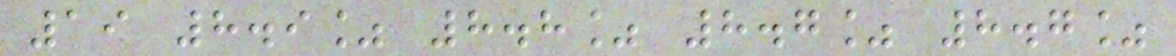19 8.9% 8.8% 8.7% 8.7%
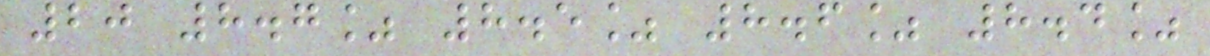20 8.7% 8.5% 8.6% 8.4%
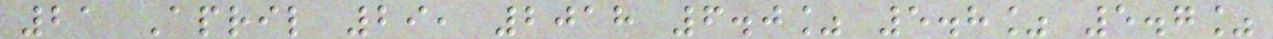21 April 29, 2018 6.0% 5.8% 5.7%
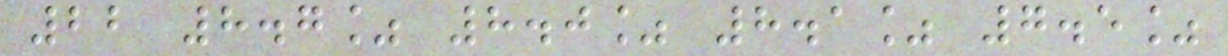22 8.7% 8.0% 8.1% 7.5%
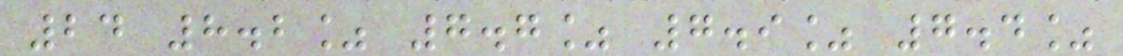24 8.2% 7.7% 7.9% 7.4%
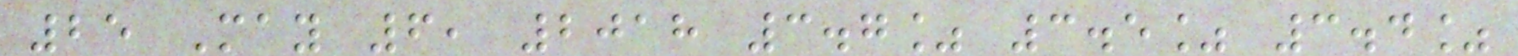25 May 6, 2018 3.7% 3.5% 3.4%
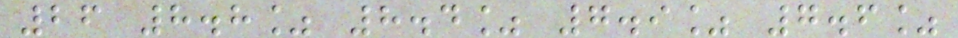26 8.8% 8.4% 7.9% 7.6%
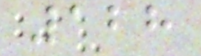128
